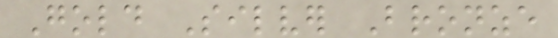Gold Silver Bronze
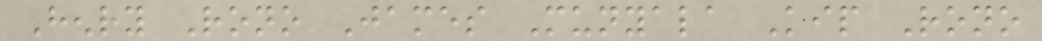Henry Rono James Munyala Kip Rono
